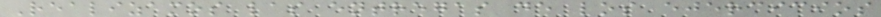Realizamos las entregas de los ejercicios
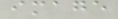image
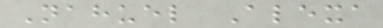Nahuel Alexa
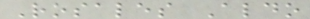Rosales Aldo
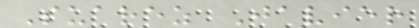Suarez Javier
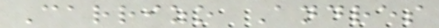Carrizo Andres
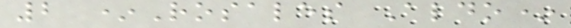2 *Rosales Aldo*
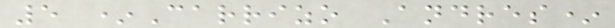5 *Carrizo Andres*
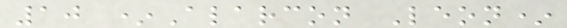10 *Alarcon Leon*
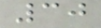30
